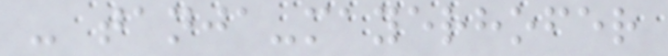- tanja-mayerhofer
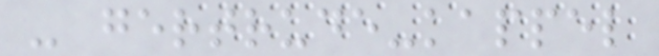- gertrude-kappel
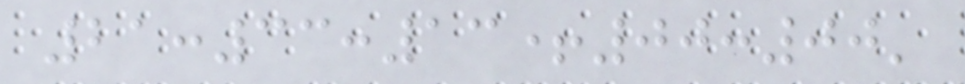21:33:13+00:00'
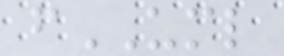fUML
